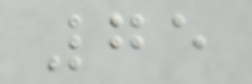75
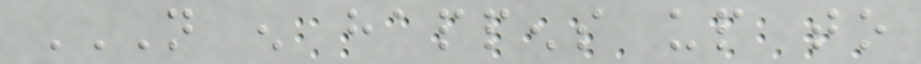NOT ENOUGH HAPPENS UP TO
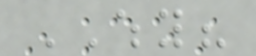WHY?
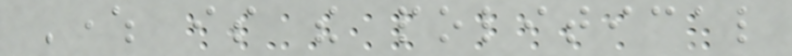Where is the political
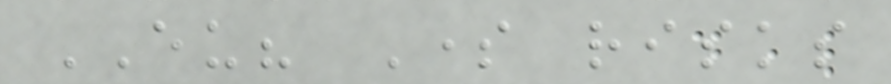EU? Some risks
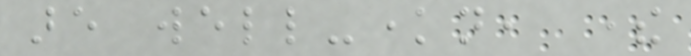are well-known, there
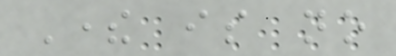There is no
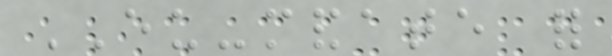EU-mandate for
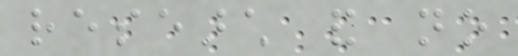research and no
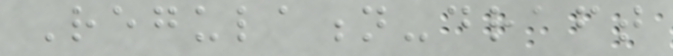Regulation-draft
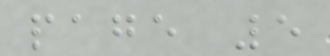page 5
